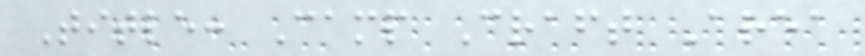Title: Camp Craft Area
